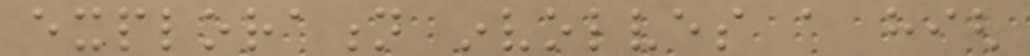exploration involves a high
